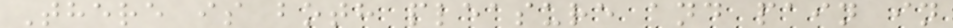There is both pleasure and pain in
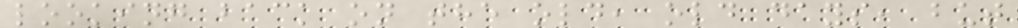looking back on the old, old days, but
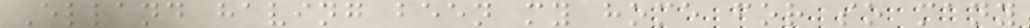Elland having been my home for so many
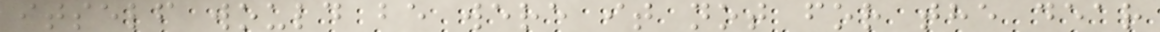itself would be were it not for the dear
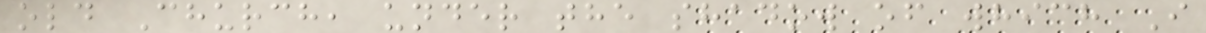old Church, under the shadow of which I
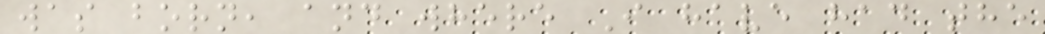was born, and where I have had the
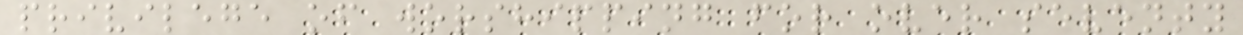privilege of worshipping for over seventy
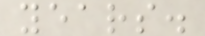years.
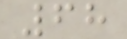68
